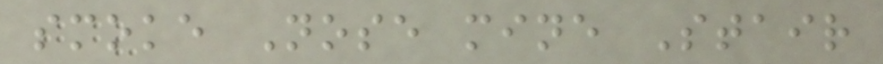smoke Nose mine Stair
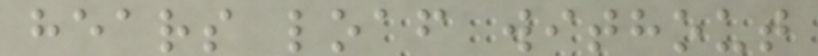hears loaf without
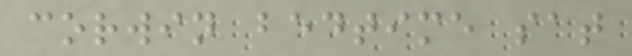corwin bedtime sat
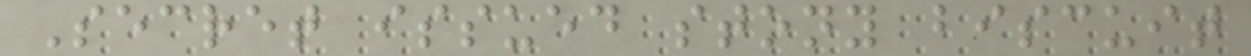Secret issued stony biscuit
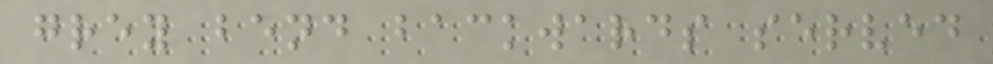grey bend backwards served
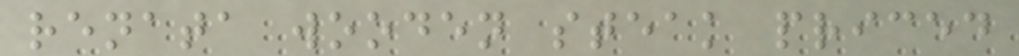renata wooden steak priced
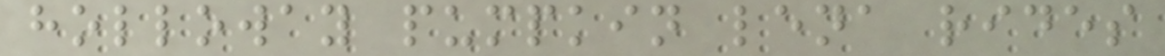holloway pumpkin lena rides
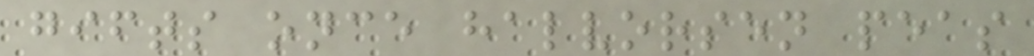gifts once halvorsen peas
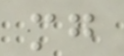mg
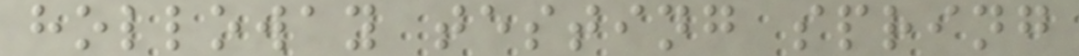holloway testing spring
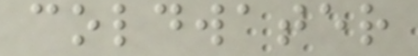coldwater
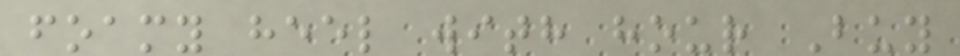foamy heel with hour Buy
